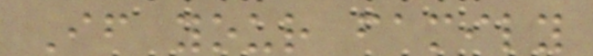If your family
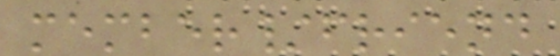member/friend
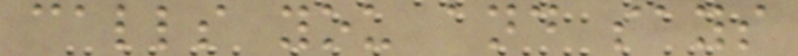calls you and says
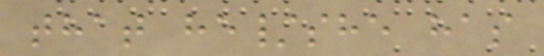that he/she has
